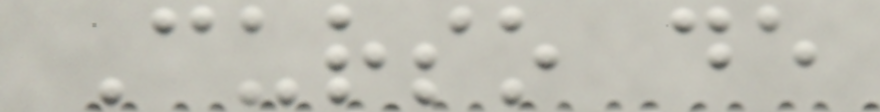Curso de
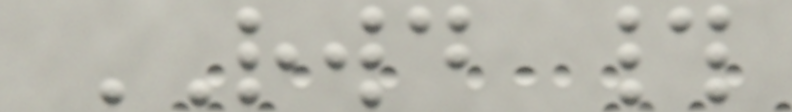RWD #
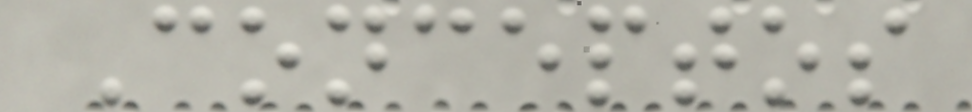Conceptos
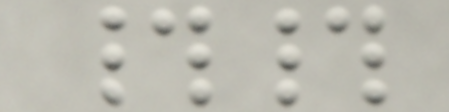##
